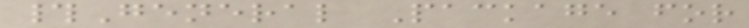#General Package for
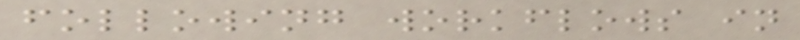following workflows in
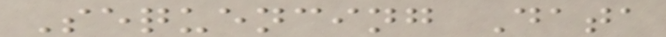Sequencing Data
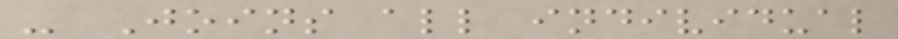- Joins all individual
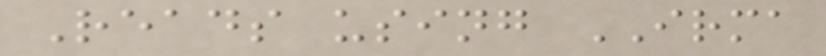Reads using IRMA
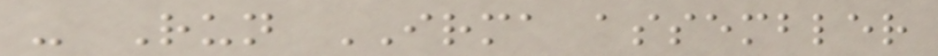- Run IRMA assembler
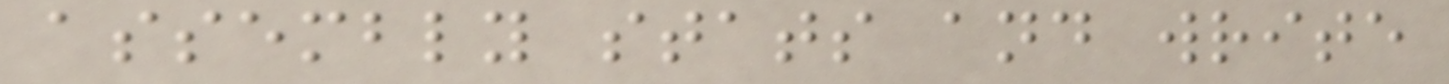assembly stats and write
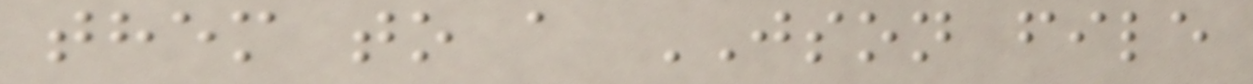them to a JSON file
